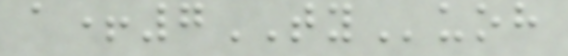a+7TYuoh
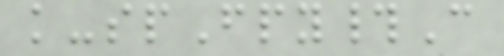k-spFpy#C
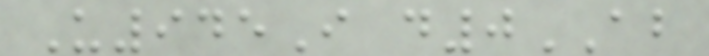U945I d0AB
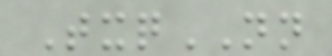TxqNN
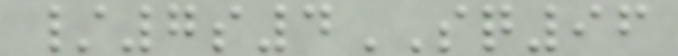/7s4SQ96
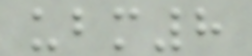ubm8
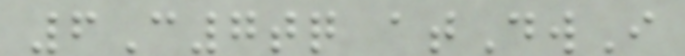6C7tq atDwI
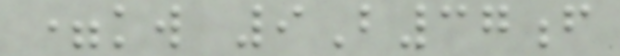=kw 9B37f
